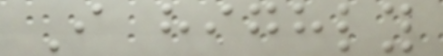I highly
